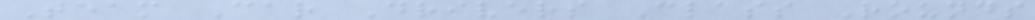Team Car Drivers Class Rounds
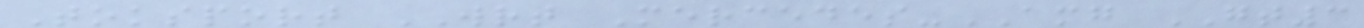Toksport WRT Mercedes-AMG GT3
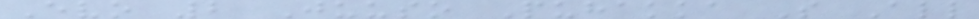Evo 2 Juuso Puhakka S All
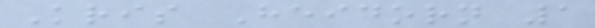Kris Heidorn 1
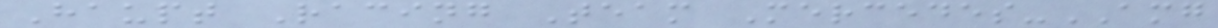Haupt Racing Team Mercedes-AMG
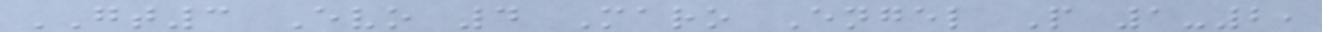GT3 Evo 4 Maro Engel P 1-2,
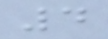4
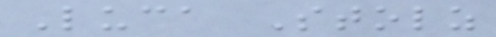Luca Stolz
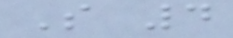S 4
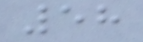58
